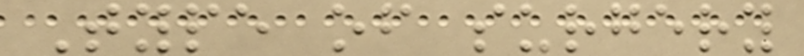Type of surgery
